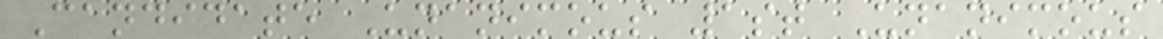Candidate Unanimous 1st Unanimous
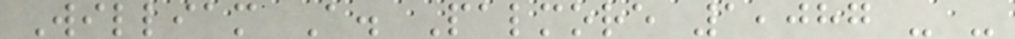William A. Palmore 1,087 - -
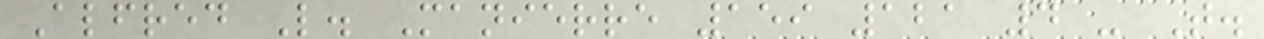Alfred L. Manierre 159 121 4 - T.
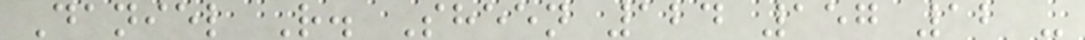Daniel R. Sheen 124 157 12 -
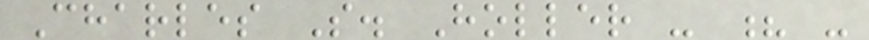Charles S. Holler - ? -
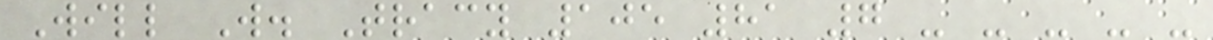Will W. Tracy 105 81 7 - - - - -
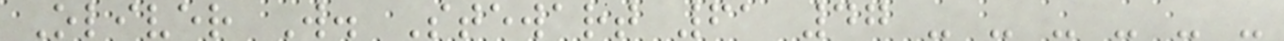Oliver W. Stewart 61 47 - - - - - -
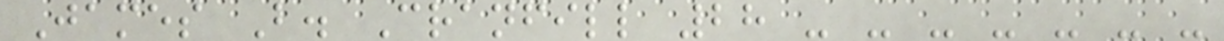James B. Cranfill 28 - - - - - - -
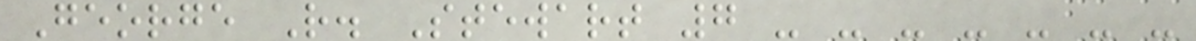George R. Stewart 7 - - - - - - -
